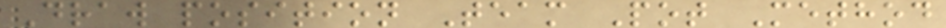Draw position Team Pot Method
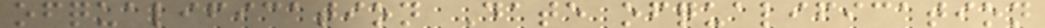ofqualification Date ofqualification
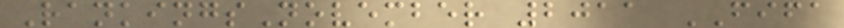RankingsNovember 2011 FIFA
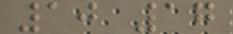10 17
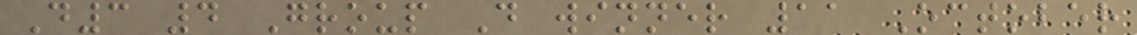D3 4 Group D winner 11 October
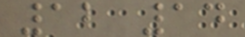12 14
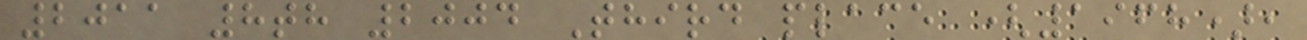2011 8th 2004 Third place (1968),
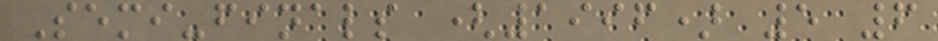Semi-finals (1996) 5 6
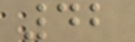42
